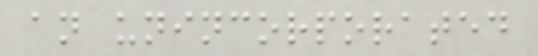an unincorporated
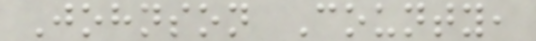Johnson County,
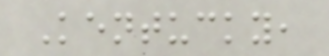Kentucky,
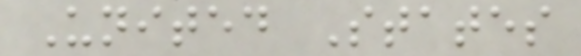United States
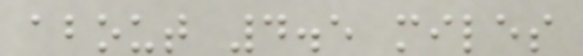about 4.5 miles
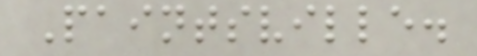Paintsville.
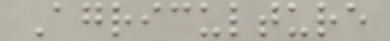Agriculture
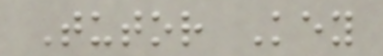Tutor Key
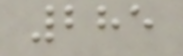285
